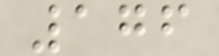176
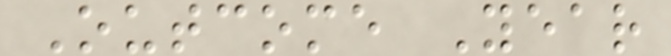Outcome Year
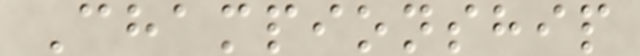Championship
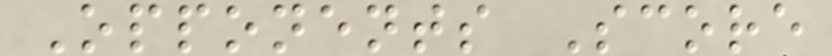Opponents Score
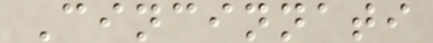Cincinnati
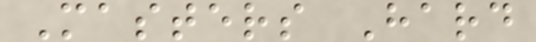Masters Hard
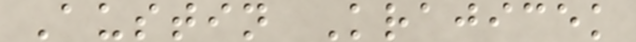Austin Krajicek
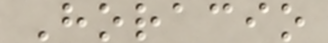Horacio
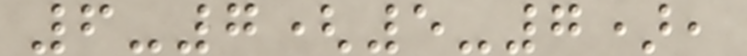6-7(5-7),
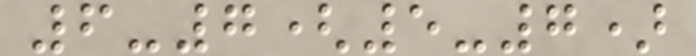6-7(5-7)
